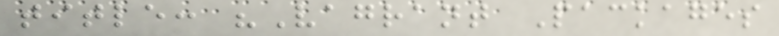title: "Vagrant Packages
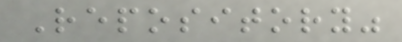Repository"
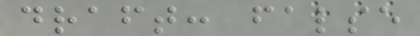draft: false
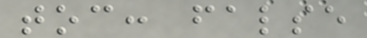toc: false
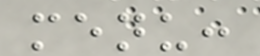menu:
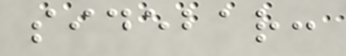sidebar:
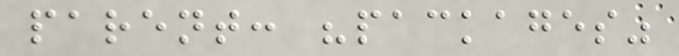parent: "packages"
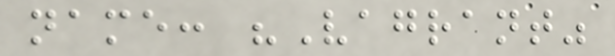name: "Vagrant"
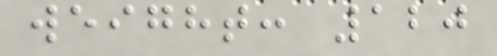weight: 120
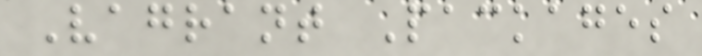Vagrant Packages
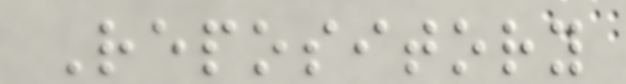Repository
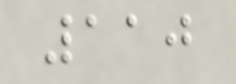110
